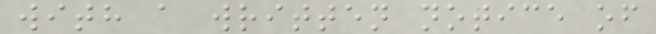with a written notice of
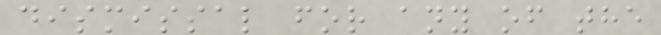dismissal for any of the
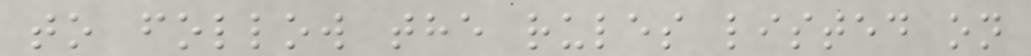to follow the rules listed on
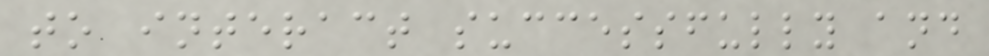to interact successfully and
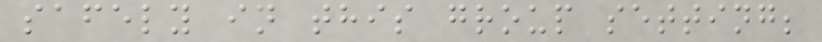safely in this group setting;
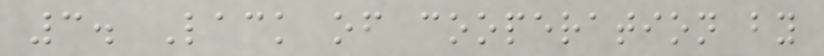3. Lack of cooperation by
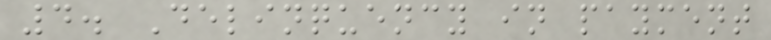4. Delinquency in payment
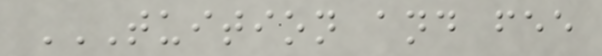TUITION AND FEE
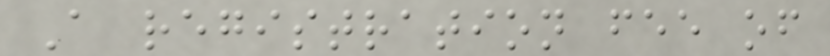A registration fee of
